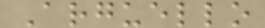Arguello
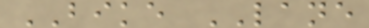BIKE LANE
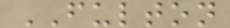FULTON
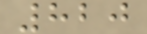820
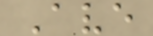Ave
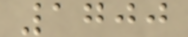1700
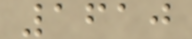1610
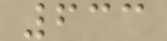633
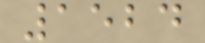1524
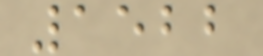1522
